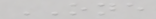ONE
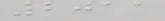2011
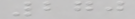270
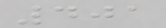401
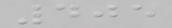405
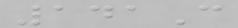141C
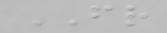FR
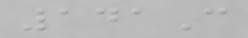141C
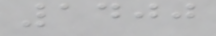1400
